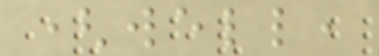(well,
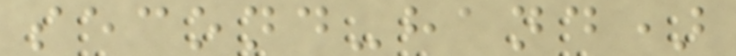second-hand)
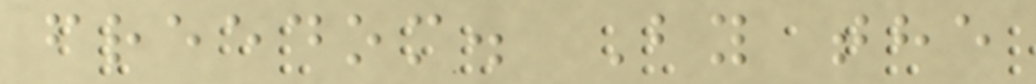freedom. By the
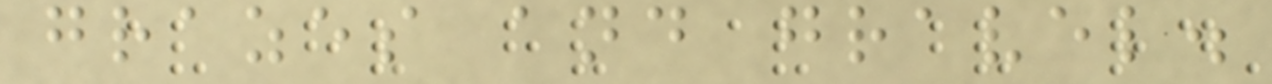grazes and gravel.
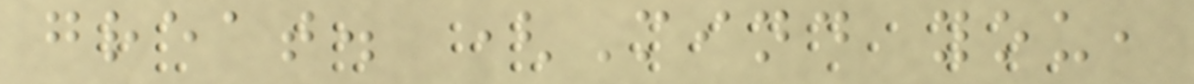great. (Mind you,
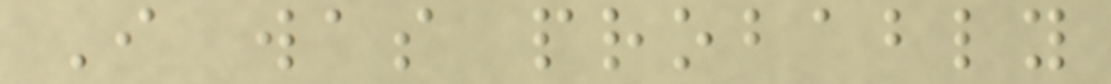I was probably
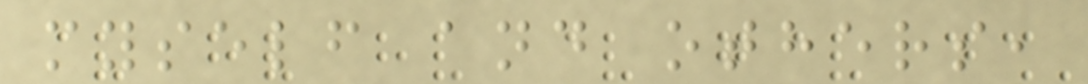myself and others,
